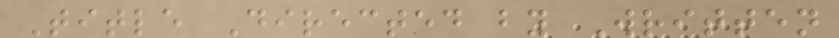Title Directed by Written
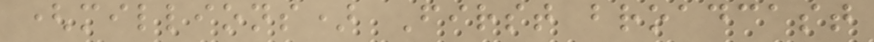(millions) First broadcast
